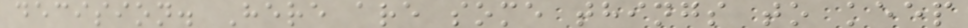decision. Here are some things to keep
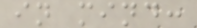in mind:
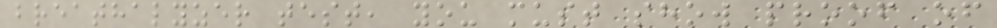breathalyzer test, you must show proof of
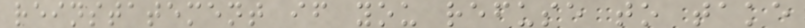reinstatement if you refuse to take
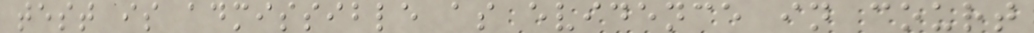test is admissible as evidence in court
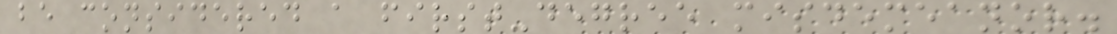be considered a first-degree misdemeanor.
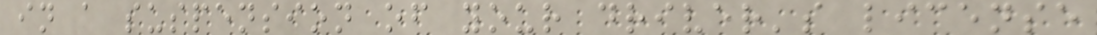in a suspension of your driver's license
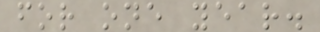for one year.
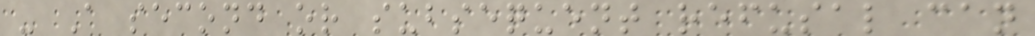- A second or subsequent refusal can
